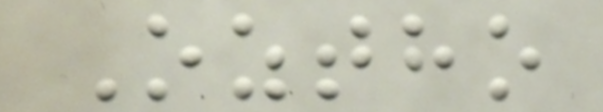Oztho
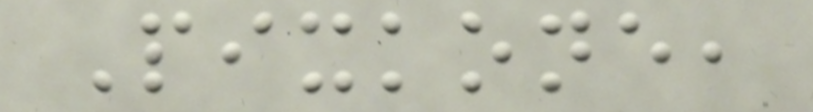Pixkone,
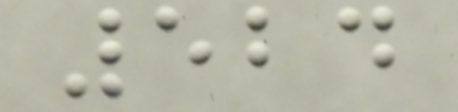524
